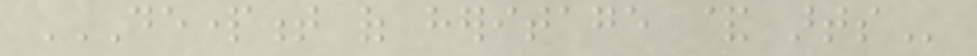DEPARTMENT OF HERITAGE & ARTS
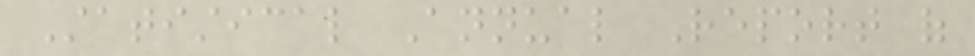Statistical Annual Report of
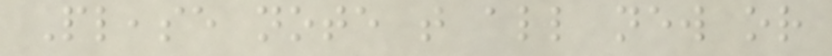Please note that all new or
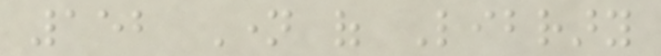152 Name of Library
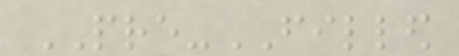PRE-FILLED
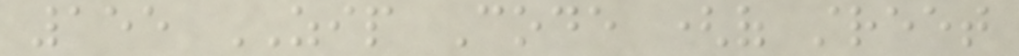155 ZIP Code (of street
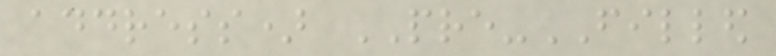address) PRE-FILLED
